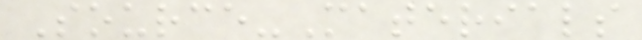Source-Materials
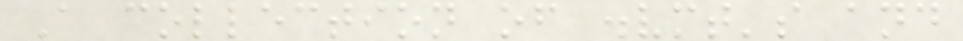A collection of .vmt's and
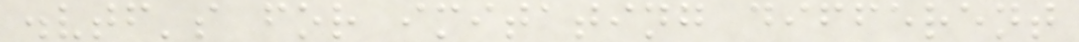.vtf's for imitating different
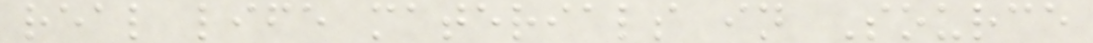real life materials in Source
